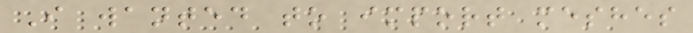I wanted to import meshes
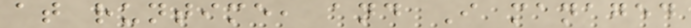at runtime, and I managed
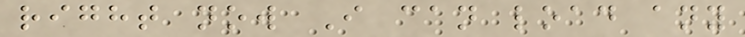right now I can load any
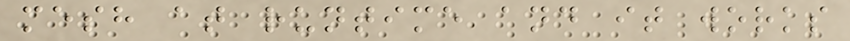mesh at runtime and it works
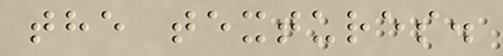the textures.
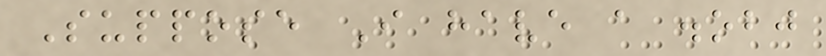Suppose I have a .obj
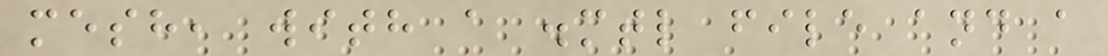mesh, with a .mtl file and a
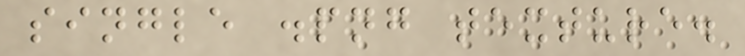single .png texture.
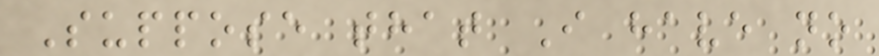Suppose that I have no
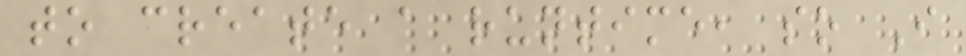to create a runtime, so I
